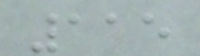115
